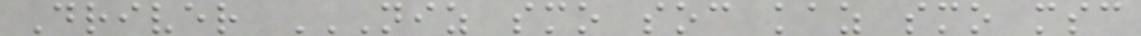Driver NIZ SMO SOC KAZ SMO MSC
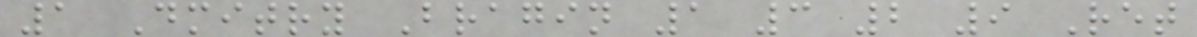1 Dmitry Bragin 1 3 2 9 Ret
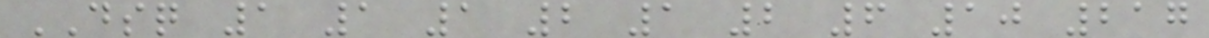DSQ 1 1 1 2 1 2 6 10 217
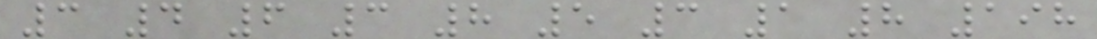3 4 6 3 8 5 3 1 8 198
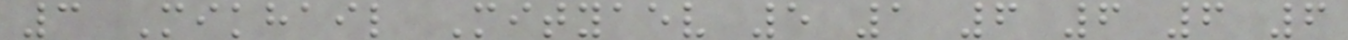3 Mikhail Mityaev 5 1 6 6 6 6
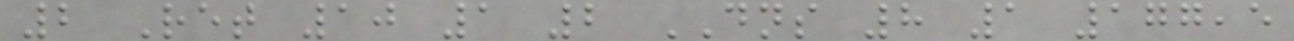2 Ret 10 1 2 DNS 8 1 177,5
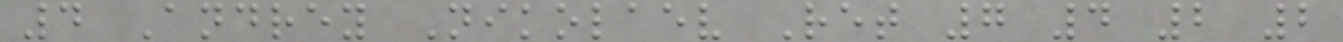4 Andrey Nikolaev Ret 7 4 2 2
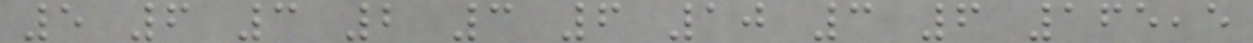5 6 3 2 3 6 10 3 6 165,5
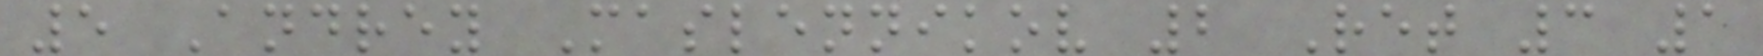5 Andrey Maslennikov 2 Ret 3 1
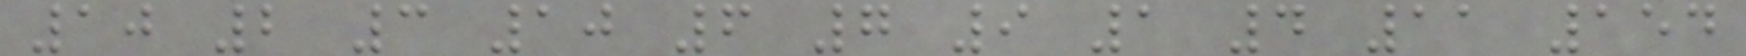10 2 3 10 6 7 9 1 4 11 154
